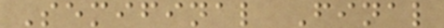Semifinal Final
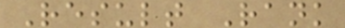Result Rank
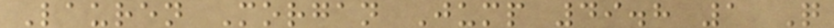Lauren Morgan Jump 49.8 1 Q
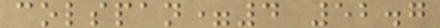colspan=4 52.7
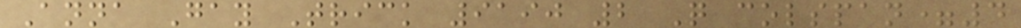Anna Gay Trick 9190 2 Q colspan=4
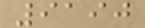9190
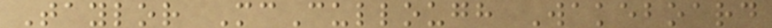Taylor McCullough Wakeboard
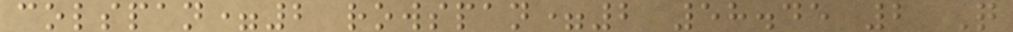colspan=2 rowspan=2 58.45 2 Q
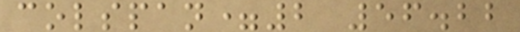colspan=2 56.22
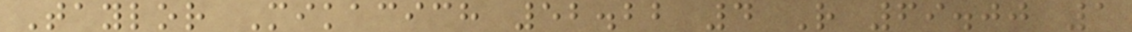Taylor Mikacich 52.22 4 R 69.00 1
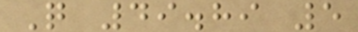Q 49.89 5
